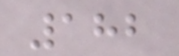182
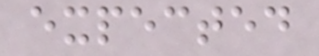expected
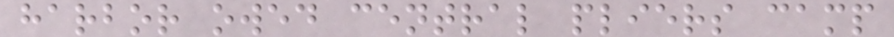harbor owed central pliers camp
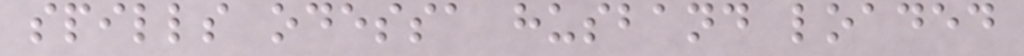spills odessa husband loaded
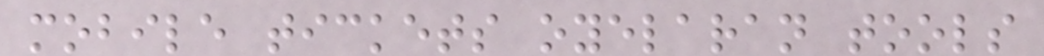mobile tickets oyelaran tools
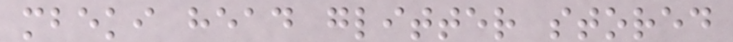mbeki head glitter stored
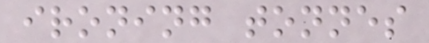ironing tonnes
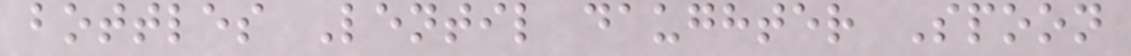bottles Lentil daughter Spoon
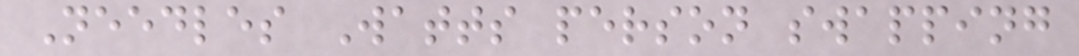Needles Watts person swapping
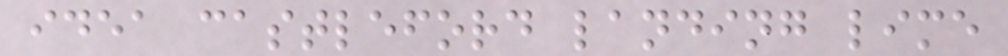idea castleford landing lime
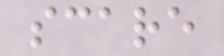scare
